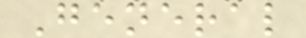General
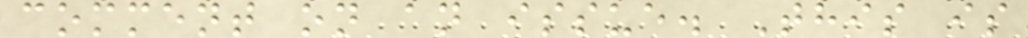comment on an issue. This is
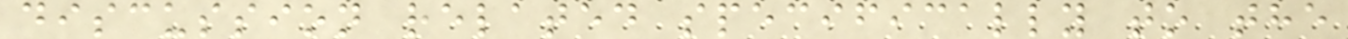discussion related specifically to the
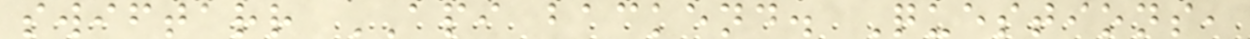swiftarr API backend. Questions,
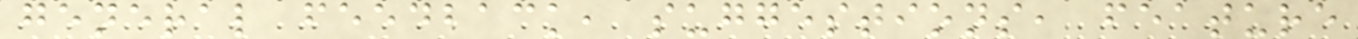general feedback, suggestions, feature
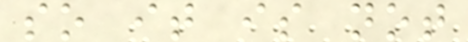so it is not
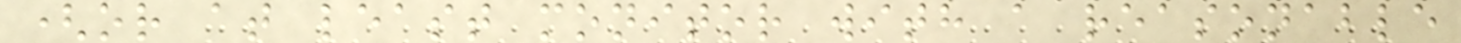(or at least monitor with a reasonable
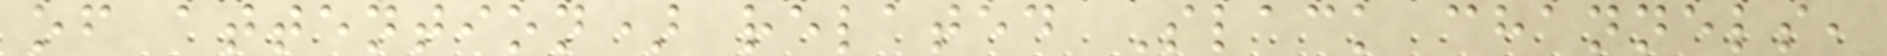of attention) related Slack channels,
